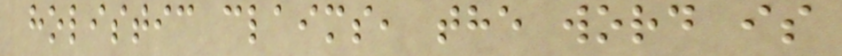holistic claims, the word is
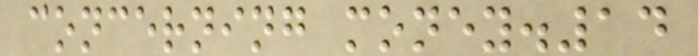concerning money.14
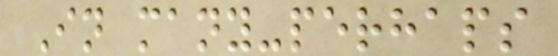In many-perhaps
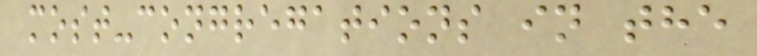most-congregations in the
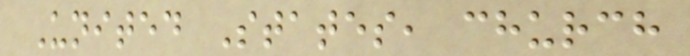United States, church
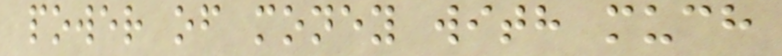power of money with much
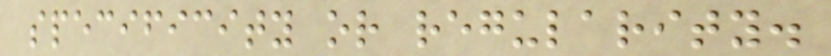specificity or regularity.
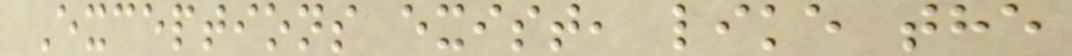Exceptions exist, like the
